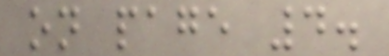on page 4.
